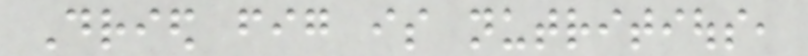Dried fig is nutritious,
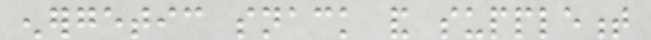energetic snack and supplement
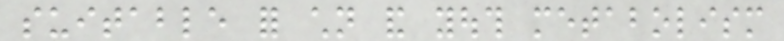suitable for children and youth metabolism
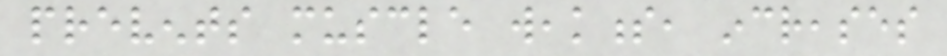prevents muscle weakness, increases
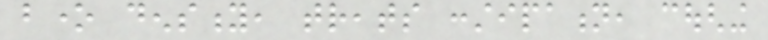bone density, treats constipation, coughing
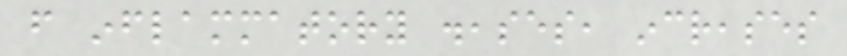from inflammatory diseases, increases
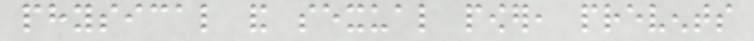physical and sexual power, prevents
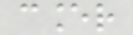cancer
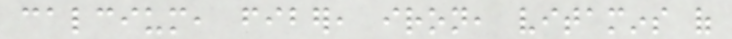calcium, fiber, iron, vitamins of
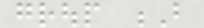group B
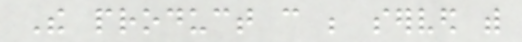The product can be served with
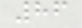86
